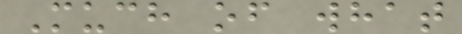Much of what
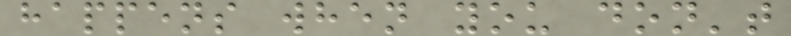happens when you don't
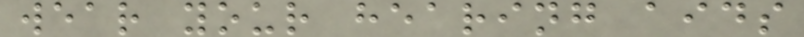wear your hearing aids
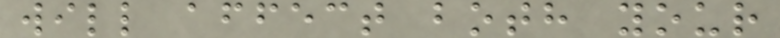will affect both your
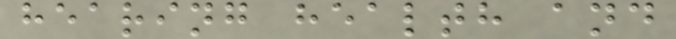hearing health and
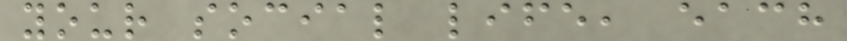your social life, each
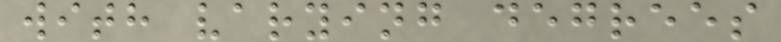with varying degrees
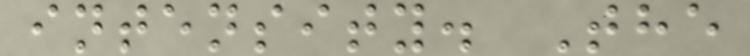intensity. The
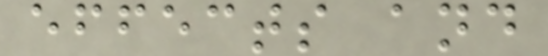effects and
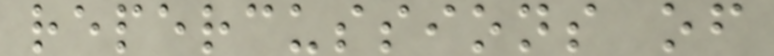repercussions of
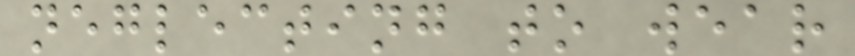neglecting to wear
